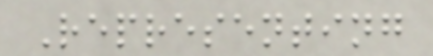Representing
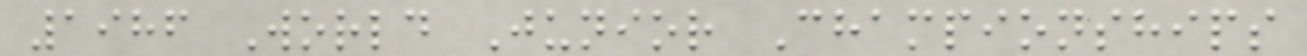1986 World Junior Championships
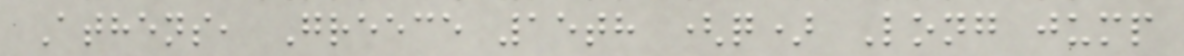Athens, Greece 15th (q) Long jump
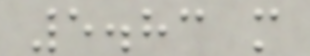5.83 m
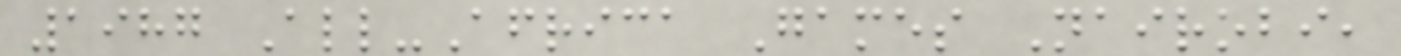1987 All-Africa Games Nairobi,
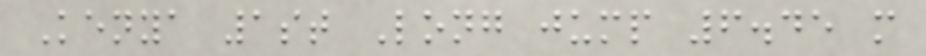Kenya 1st Long jump 6.45 m
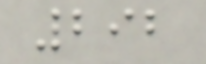292
